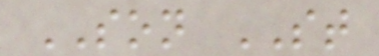SON ST
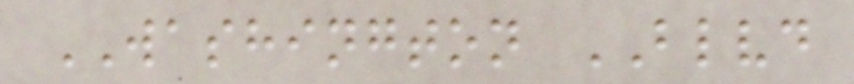WASHINGTON BLVD
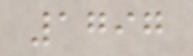1797
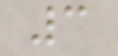3
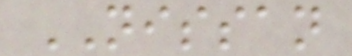NISSAN
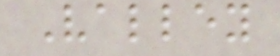Valley
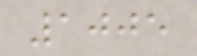1005
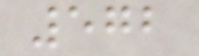572
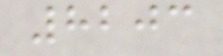8203
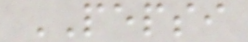PEPSI
